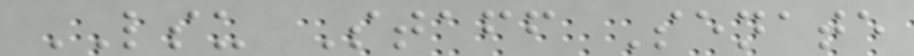LSU Staff Senate
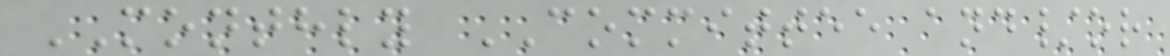MONTHLY COMMITTEE and/or
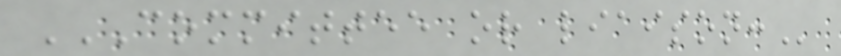COMMITTEE OR LIAISON:
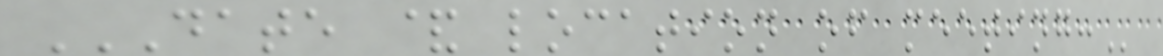DATE & LOCATION OF MEETING:
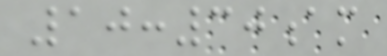10:30am
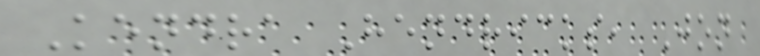Kendra Hendricks, Jon
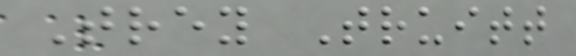Trey Truitt
